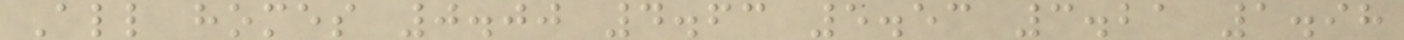All homes 0.00 4.63 5.53 3.21 1.98
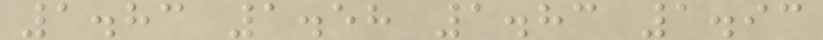1.83 1.58 1.83 1.93
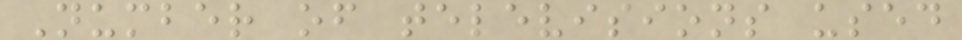Number of televisions used
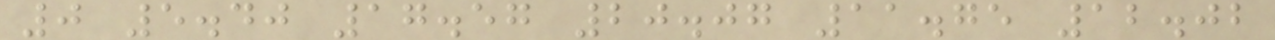0 5.40 17.57 20.07 11.75 12.02
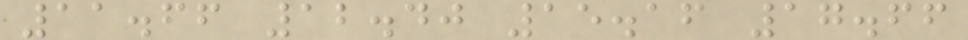11.66 12.40 15.16 17.66
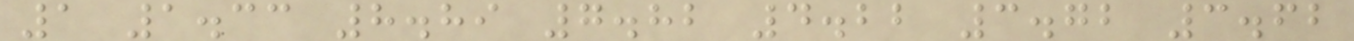1 1.33 8.89 7.82 4.22 3.72 3.62
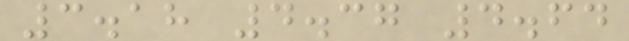3.18 4.37 4.64
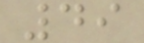49
